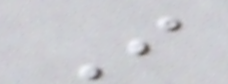I
